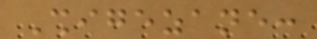Shigezane:
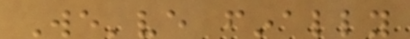We've finally
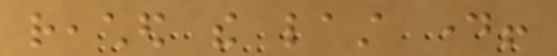reached the last day!
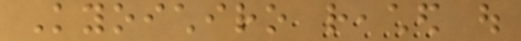Kyoichiro reached out
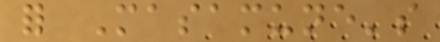for Masamune's
